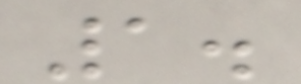1.
